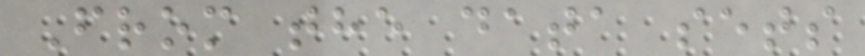From the data sets
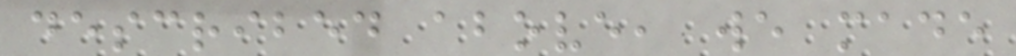described above, we made
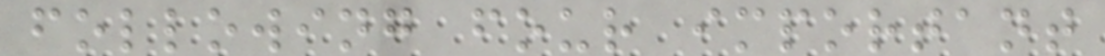following four important
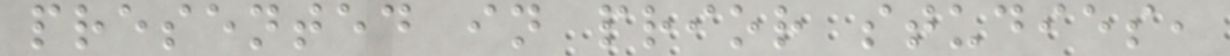presented in prior studies,
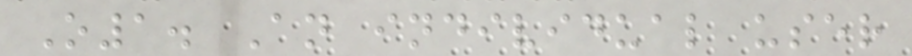O1. An individual user
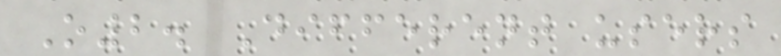O2. Different users
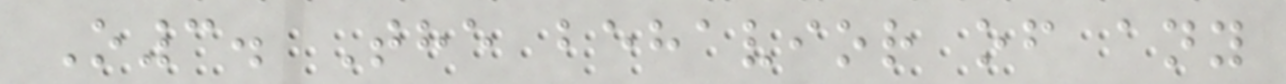O3. The behavior of any
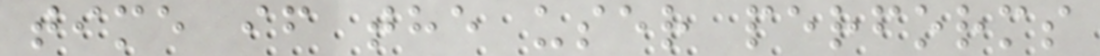time if the user performs
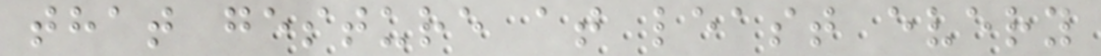that gesture at least every
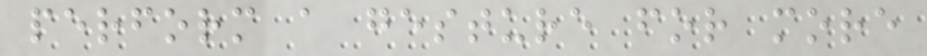perform a gesture for more
